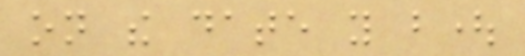on the date you bought
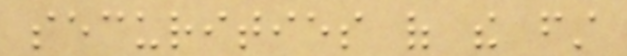securities of the first
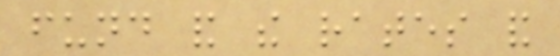fund and the rates and
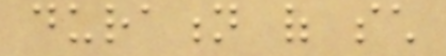duration of such
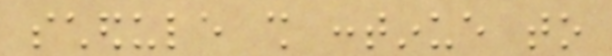schedule shall continue to
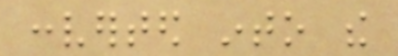converted into the
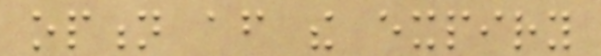option after the expiry
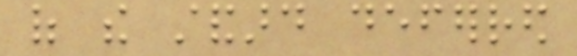of the standard deferred
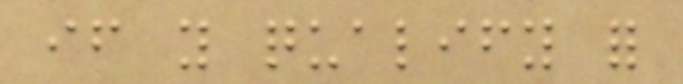if you qualify for
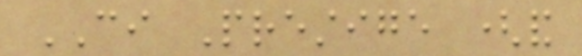CI Prestige (and
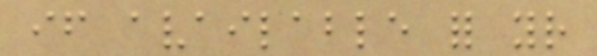if available for your
